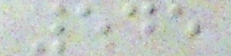545
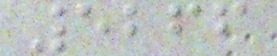5266
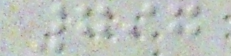797
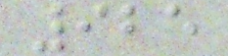925
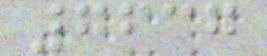7637
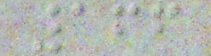166
